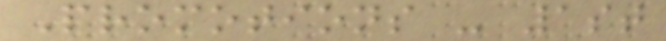Promotions - 1st
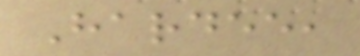Hardee,
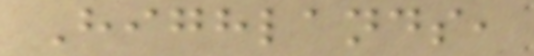Highlands,
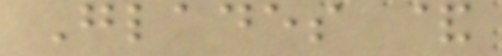Glades &
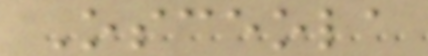Osceola
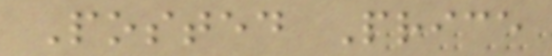Posted Price
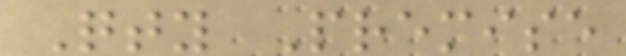Qty Premise
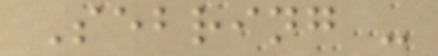Sebring -
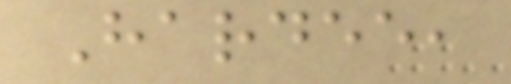Hardee,
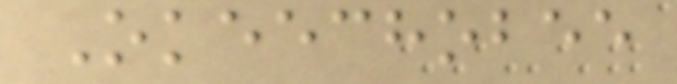Okeechobee
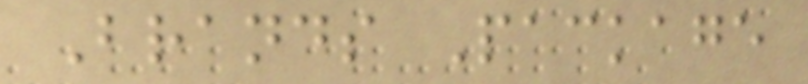Brands Package
